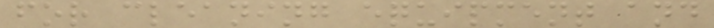for cleaning equipment and
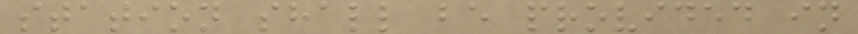station shall be provided in
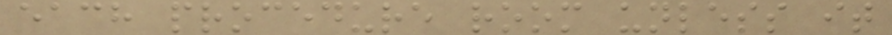each procedure room unless it
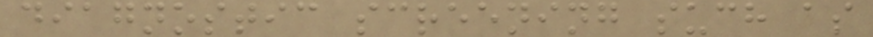diagnostic screening such as
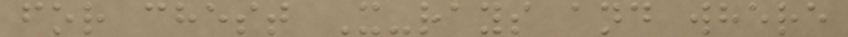for chest X-rays and where
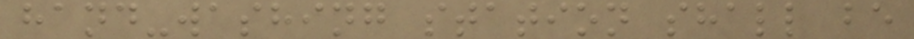hand-washing station shall be
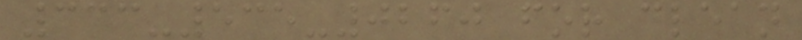333-535-0260 for clean
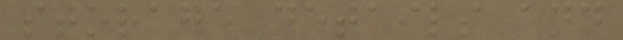storage details and
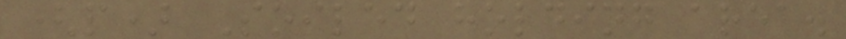(p) Soiled holding area.
